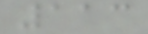113
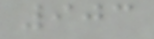903
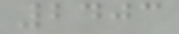2403
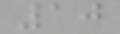10
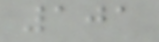101
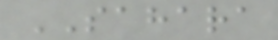SAHARA
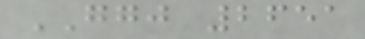GGJ 2651
